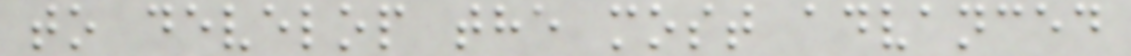to develop the most advanced
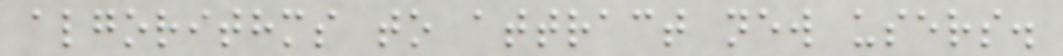algorithms to attract new users.
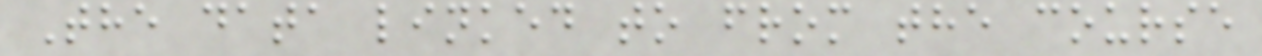The data linked to from the course
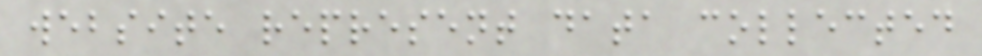website represent data collected
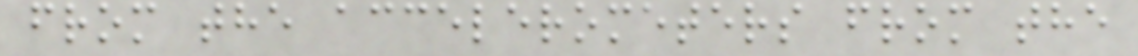from the accelerometers from the
